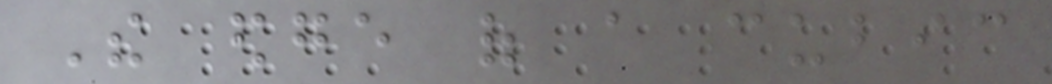The edge of a cubic
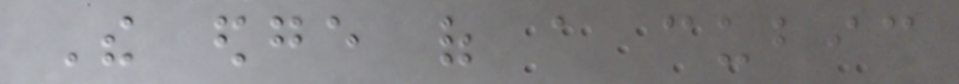The edge of a cubic
